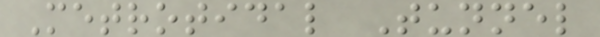Metrotidal Tunnel
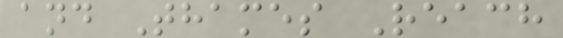and Thames Reach
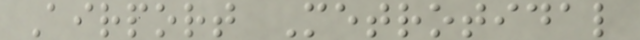Airport Metrotidal
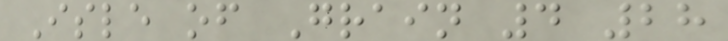Isle of Grain 4 28
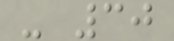- 30
